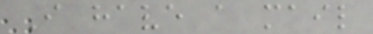I have a mail
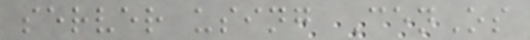server using CenOs
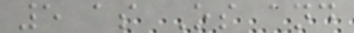5 as Os and
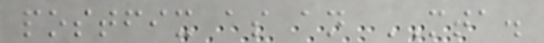postfix as an MTA.
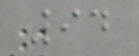94
